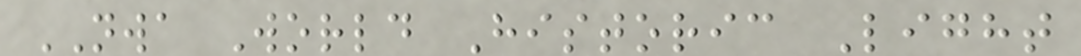NWA World Historic Light
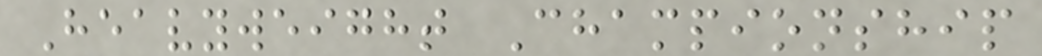Heavyweight Championship
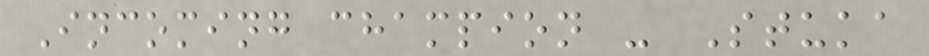Incoming champion - Stuka
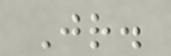Jr.
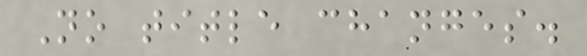No title changes.
